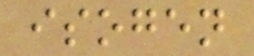isogen
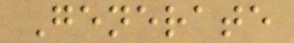Generate
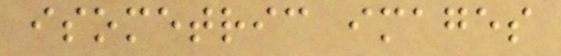isometric images
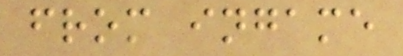from ingame
